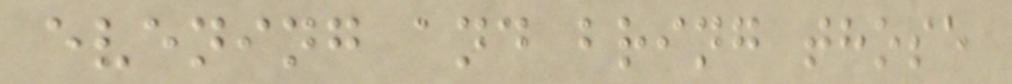evening and bring those
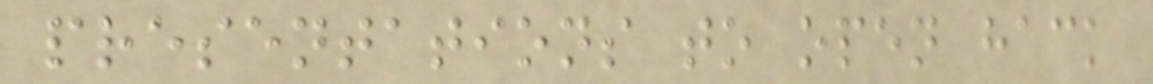presentations to open hack
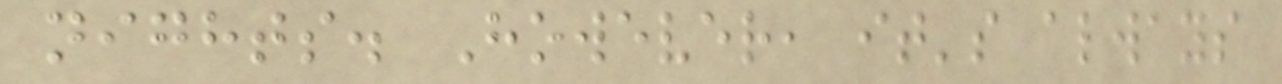nights. However, it's always
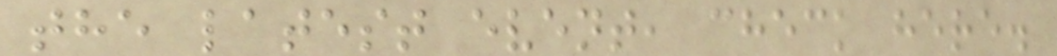the latest event, check here.
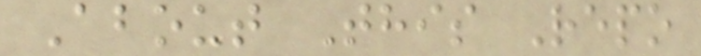About This Repo
